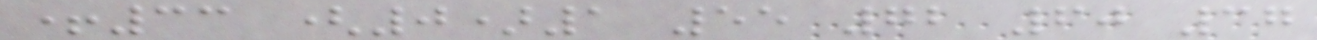+33 (0)1 55 72 60 37
